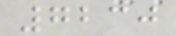7230
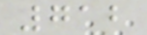712
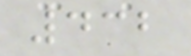432
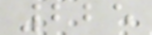225
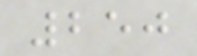250
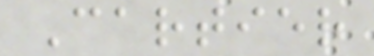Cartier
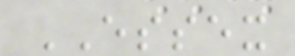ESSEX
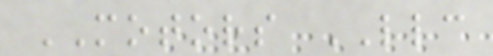MOTORS LLC
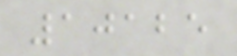10125
